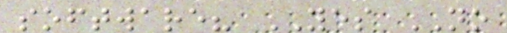software? YES NO
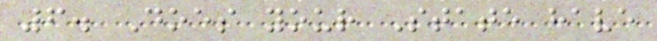6. Does your State have
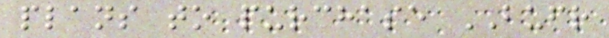plans to purchase BUFR
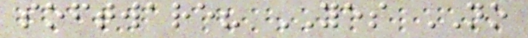software? YES NO
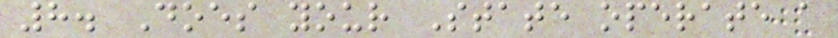8. Does your State operate a
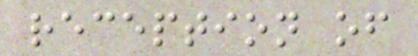reception of
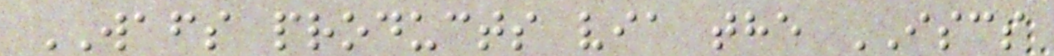WAFS products via the ISCS
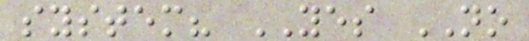system? YES NO
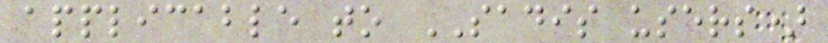applicable to SADIS users)
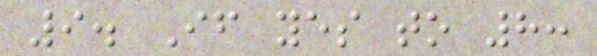9. If yes to 8:
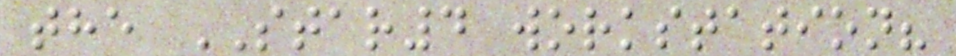the STAR4 workstation?
